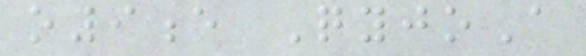o9e QyjoA
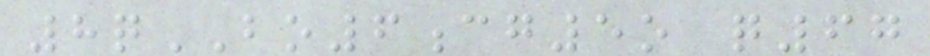8qBO6cg5o q67
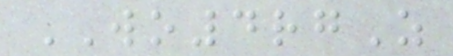WO4rgZ
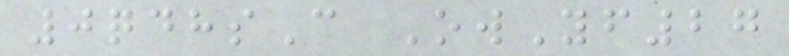0qdhsC OwYf27
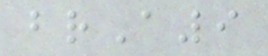brA9
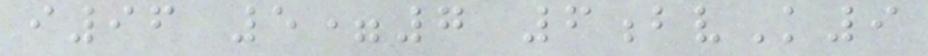i96 5=7 6bvK9
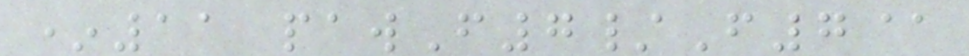*11 pawF7/F7@
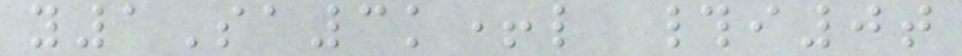y1Sa3k+l #i0t
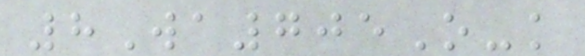8Wa705O-k
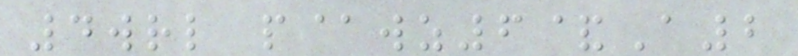4wrl p@wz6&A2
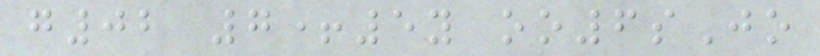g02 7+5y oo6sJo
